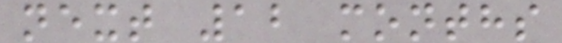next 12 months
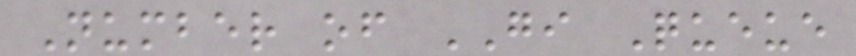Number of GI Queue
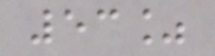53%
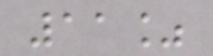11%
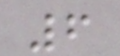6
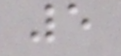5
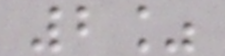2%
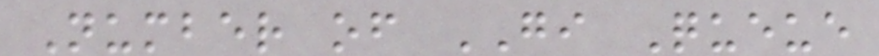Number of GI Queue
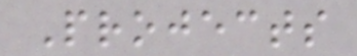Projects
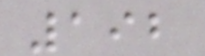192
